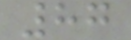87
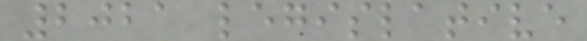2021 legislative
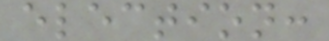election:
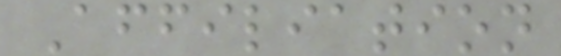Affiliation
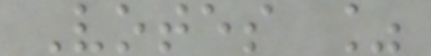Votes %
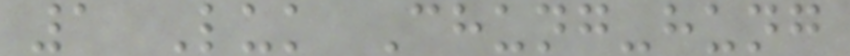1 Luk Chung-hung
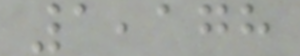1,178
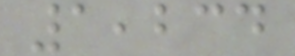1,234
